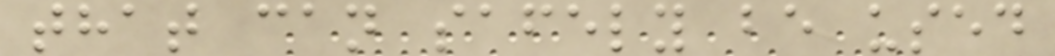that can safely be used
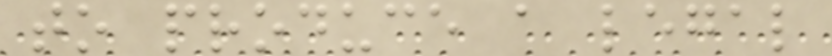to produce a legal
